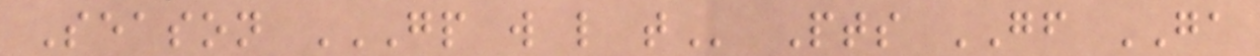Season GP W L T Pts GF GA
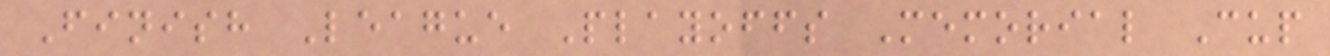Finish League Playoffs Memorial Cup
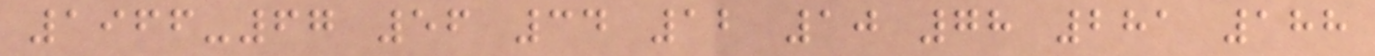1966-67 56 34 12 10 78 281 188
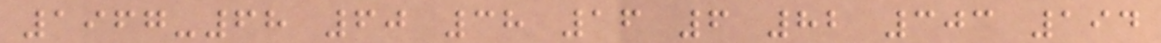1967-68 60 38 16 6 82 303 194
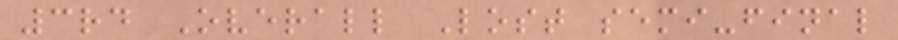3rd Overall Lost semi-final
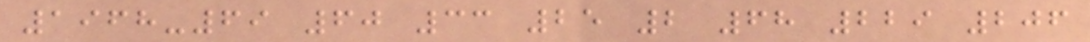1968-69 60 33 25 2 68 229 206
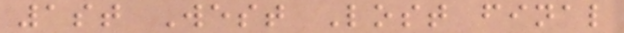1st West Lost final
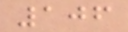106
